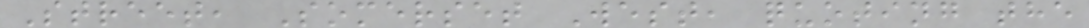Street, Somerset West, quoting the
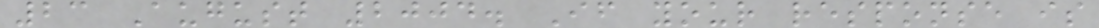23 August 2004. If your response is
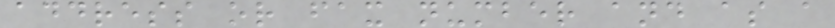address or fax number and as a
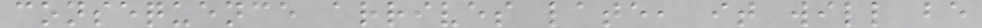consequence arrives late, it will be
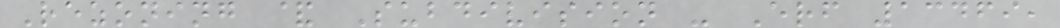Rezoning & Subdivision - Erf 13469,
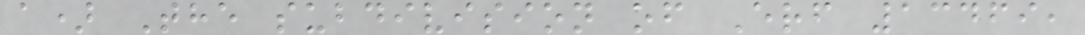a) The subdivision of Erf 13469,
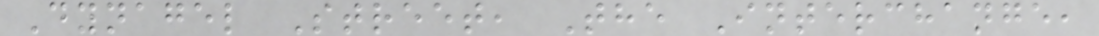Dynagel Street, The Interchange,
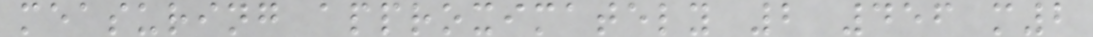measuring approximately 2 456 m2
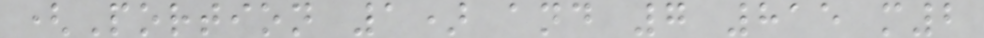(Portion 1) and 7 815 m2
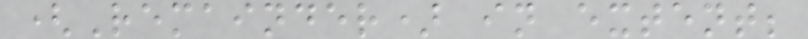(Remainder) in extent;
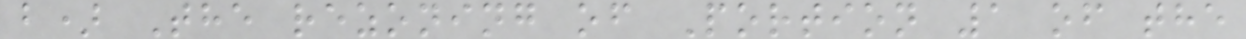b) The rezoning of Portion 1 of the
